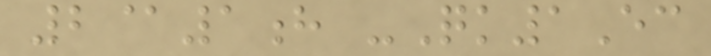2@1h -Qk1Ec
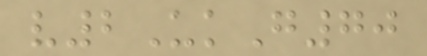v2UkG70
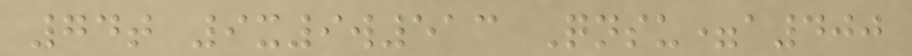74t 9x9w513 Qnsu=a400
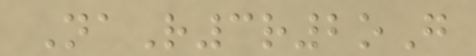NaR3r2oG
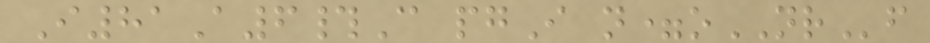I81A6#C pgI n=oNRf
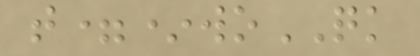t=*woQK
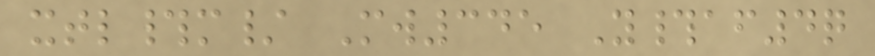xtl#m/ Mw345 Y#af4q
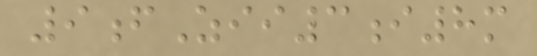9fZii3i8m
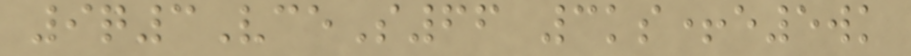9q3VceS66 3ks+e5wk
